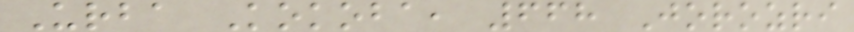Urba Kokoba, 668 Jorozri
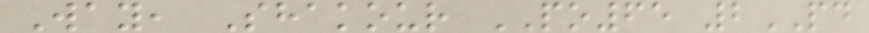Way, Shakour PO65 2PD
